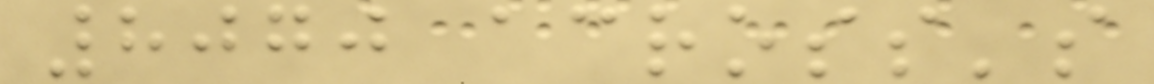8070 across's
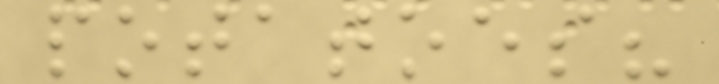potatoes?
